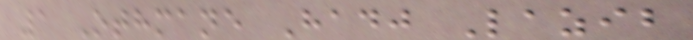1 Othmane Hadj Lazib
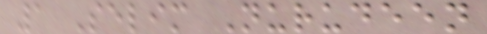1 Selim Nurudeen
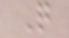Q
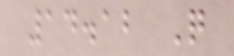14.12 Q
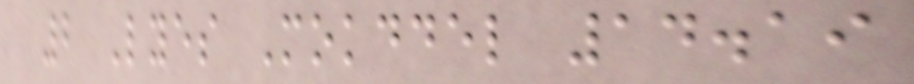2 Lyes Mokddel 14.19
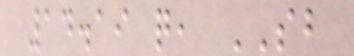14.19 q, SB
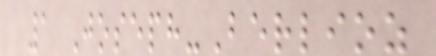1 Joseph-Berlioz
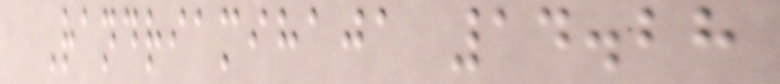Randriamihaja 14.28
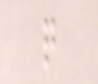q
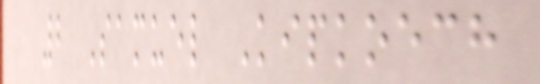2 Samuel Kipkoech
